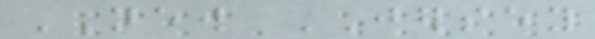NEW JERSEY
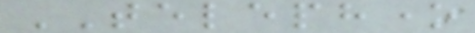TELEPHONE
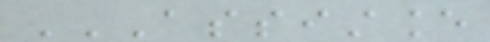ASSISTANCE
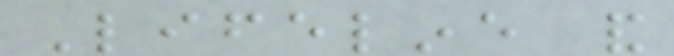Lifeline and
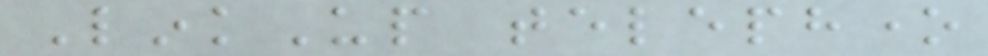LinkUp telephone
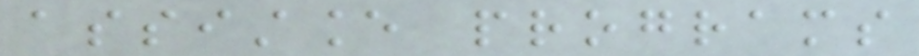assistance programs
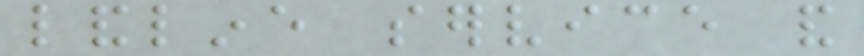landline service and
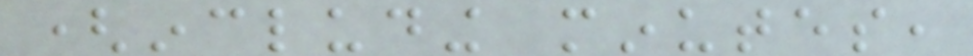(including minutes,
